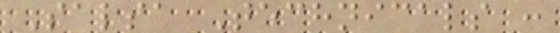Salsa Technicals :
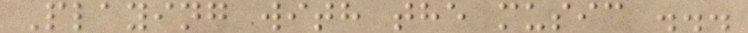Playing with the music ...
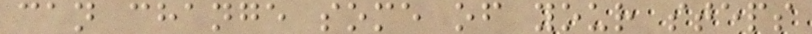can change some of your steps
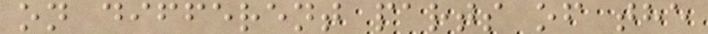on different parts of the
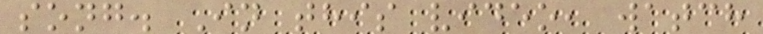song. In this video, watch
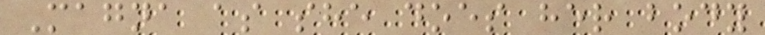Magna as she does her body
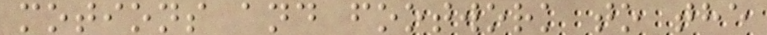motions and footwork to the
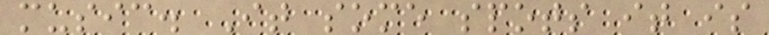music. It some spots it is
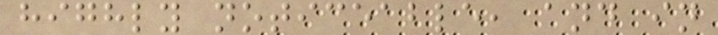highly noticeable, and in
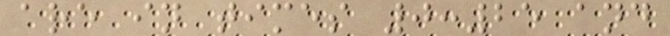are in times 0:25 and
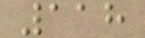118
